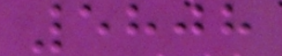5808
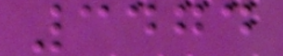3474
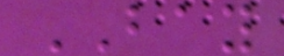BAY
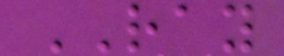RAY
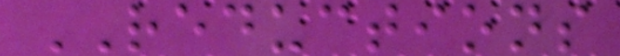REDUCTIONS
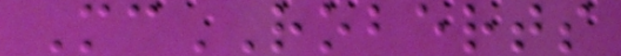McROBERTS
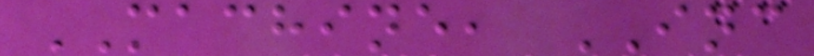MACHINE, INC
